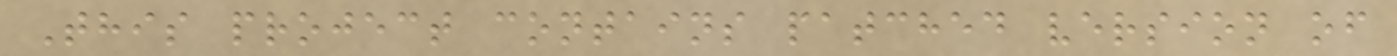This project contains patched version of
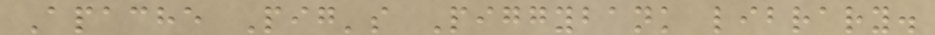Apache Pig's Piggybank library.
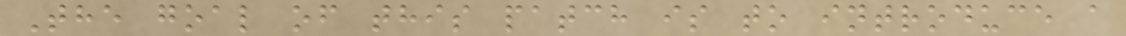The goal of this patch is to introduce a
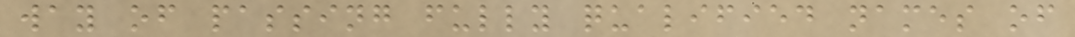way of passing fully qualified names of
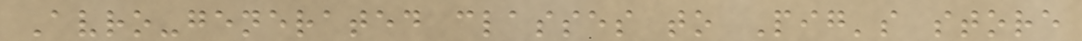Avro-generated classes to Pig's store
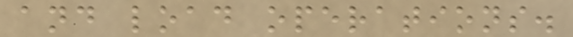and load operations.
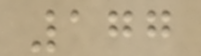177
